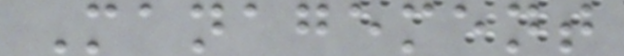Management
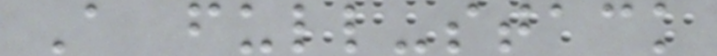A full-stack
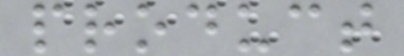product
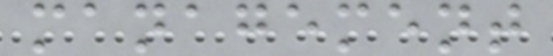management
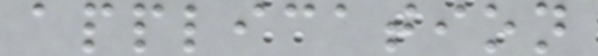application
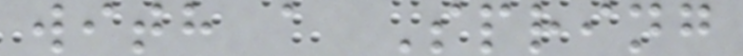with a Spring
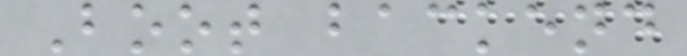Boot backend
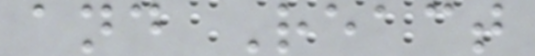and React
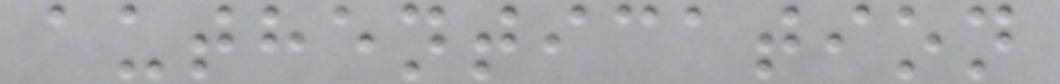authentication
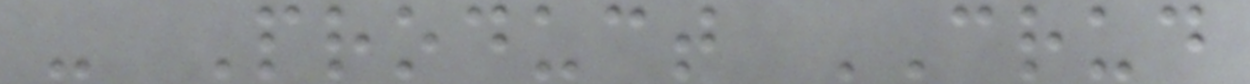- Product CRUD
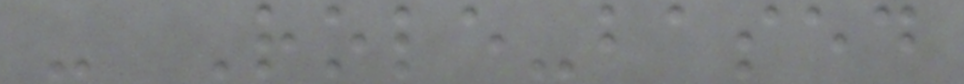- Role-based
